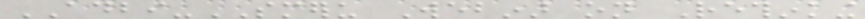ADBI-SMERU Webinar on Rethinking
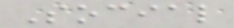Social
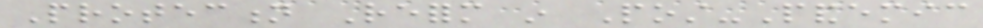Protection Reform in Post-Pandemic
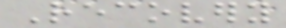Recovery
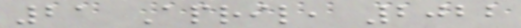21 April, 2022
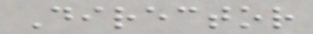Director
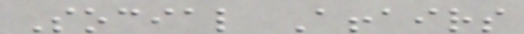Social Affairs
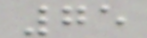75
